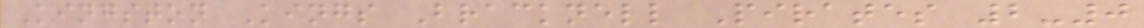Kingston Kings Bracknell Pirates 2-0
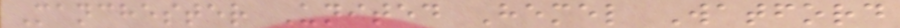Manchester United Hemel Watford
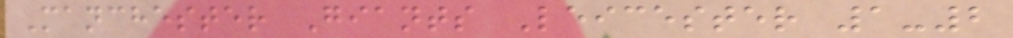Manchester Giants Leicester 1-2
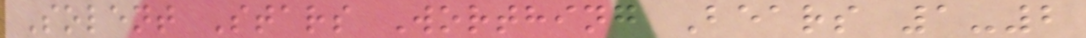Solent Stars Worthing Bears 1-2
